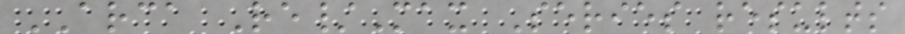ARCA Re/Max Series results
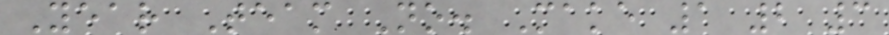Year Team No. Make 1 2 3
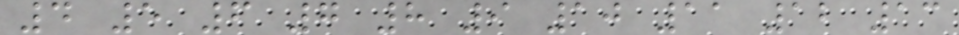4 5 6 7 8 9 10 11 12 13
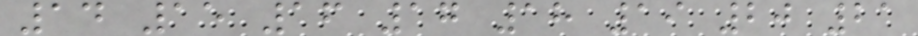14 15 16 17 18 19 20 21
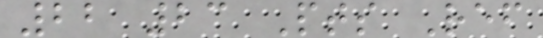22 23 Pts Ref
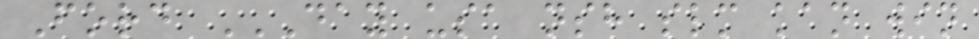Ford DAY USA NSH SLM KAN WIN
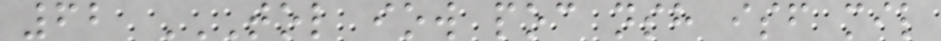62 TOL IOW POC NSH ISF MIL
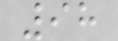98
